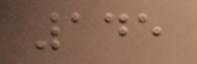145
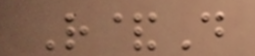R&D
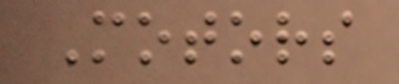Motors
